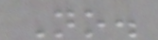No.
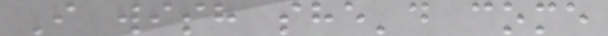I wish she'd come
